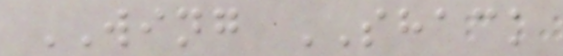WING SHACK
